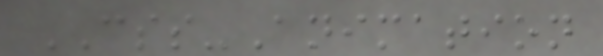CSS-Animation
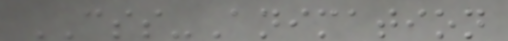CSS-Animation
